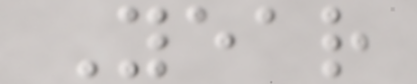Year
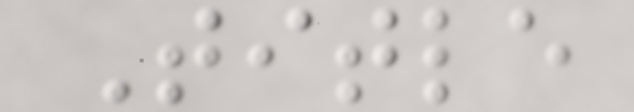Title
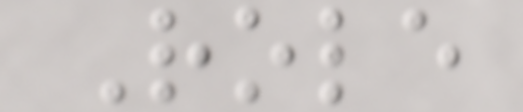Role
